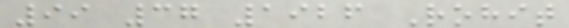99 37 1926 Rohit
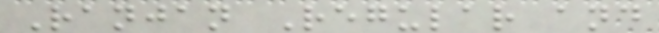Ranjan Regular and
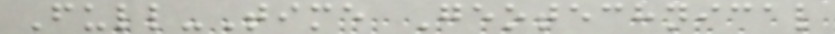Full-Time Geotechnical
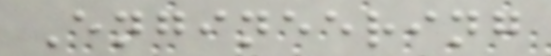Engineering
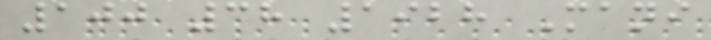100 38 1928 Mani
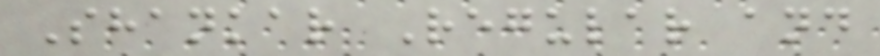Shankar Regular and
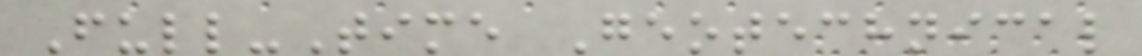Full-Time Geotechnical
